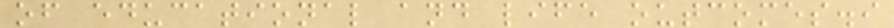of educational and life outcomes.i
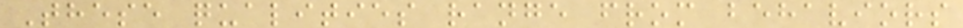These qualities range from behaviors
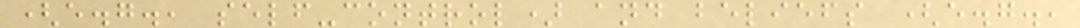(e.g., self-control) and beliefs (e.g.,
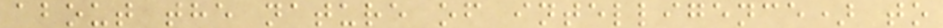about the nature of intelligence) to
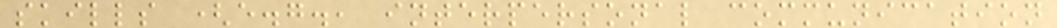skills (e.g., interpersonal communication
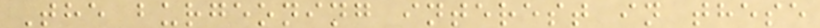The burgeoning interest in these
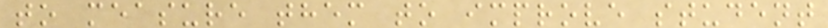to measure them to improve student
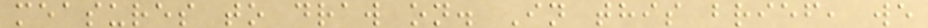measures to draw on. In this brief, we
